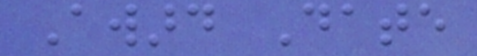Award Date
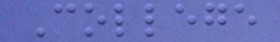College
